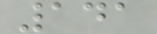141
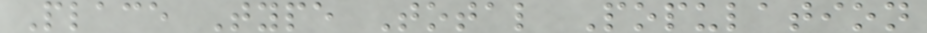Place Type Total Population
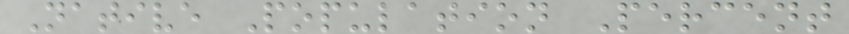Native Population Percent
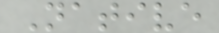Native
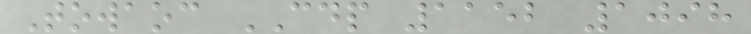Towaoc CDP 1152 1098
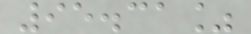95.31%
